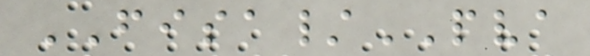FISA/PVA
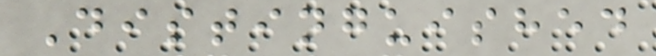Distinguished
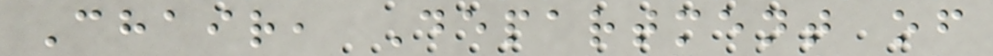Chair, Department of
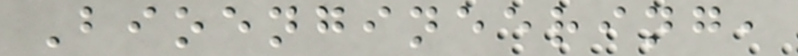Bioengineering,
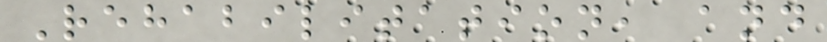Rehabilitation, and
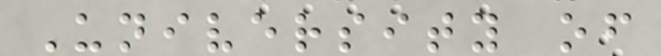University of
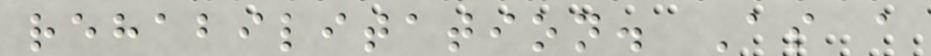rehabilitation. As a
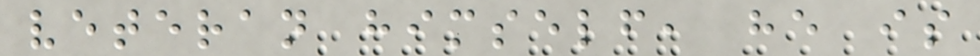veteran himself, he is
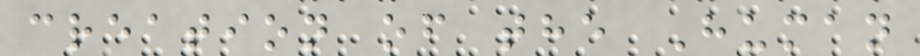creation of the Human
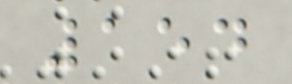154
